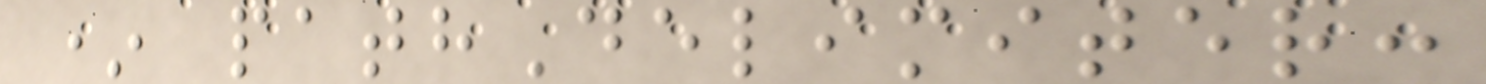* pathDelimiter:
